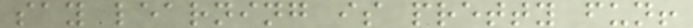say learning is pretty fun!
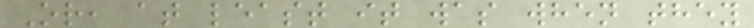Or, at least it was when they
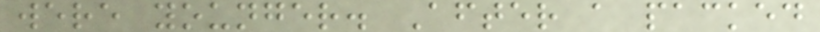were younger. After a packed
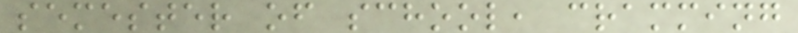semester of school, cramming
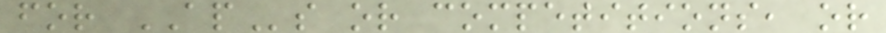for APs or competitions, or
